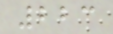223
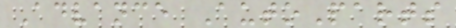Advance AutoParts
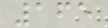165
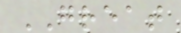GREAT
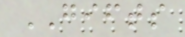GIFTS
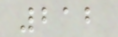212
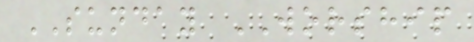SUNDAY WORSHIP
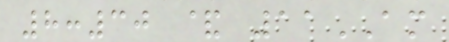8:30 & 11AM
